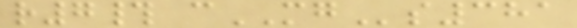r7# cMGs381
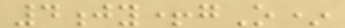4jy+gO*
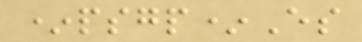*psgp*Es
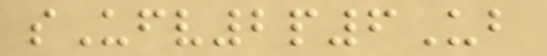sUfv2p6Ub
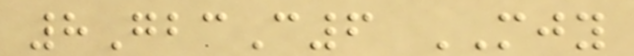8GbcC6 MJY
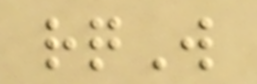rqW
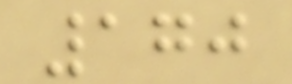170
